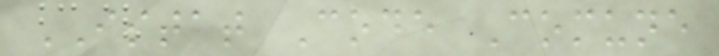ISTAT Code Comune
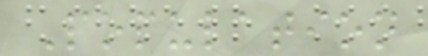Population
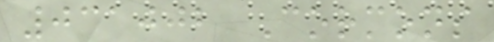031002 Cormons
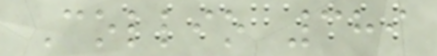Collio 389
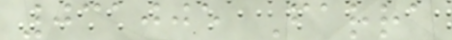031005 Farra
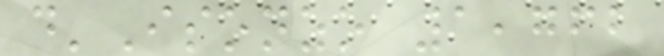d'Isonzo 1,762
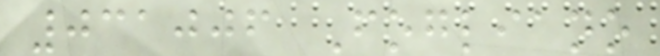031006 Fogliano
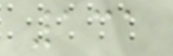131
